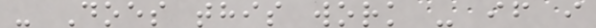- Does this work - if i
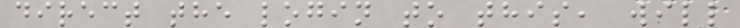direct the login to this, will
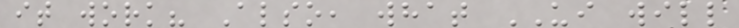it work? Also, what UI will
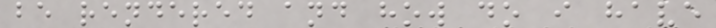be rendered and how do i have
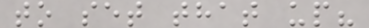to set that up?
